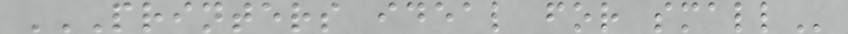PRINTERS IDEAL FOR SMALL
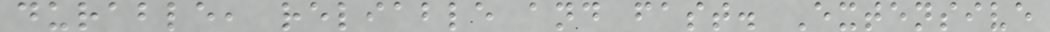durable, reliable and fast. Extensive
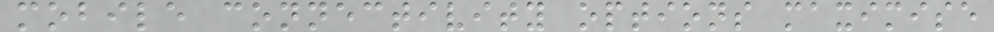mobile connectivity options maximise
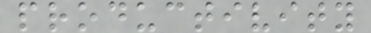productivity
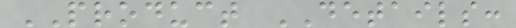PRODUCT DETAILS:
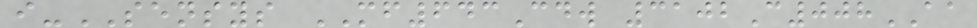i-SENSYS MF643Cdw 3102C008AA
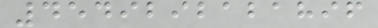4549292121896
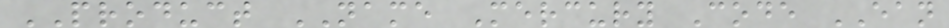PRODUCT NAME Mercury Code EAN
